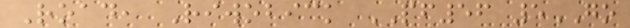Road, Riwobick PF56 5GO
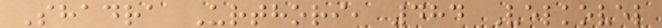Shadra Urthori, 484 Velkovel
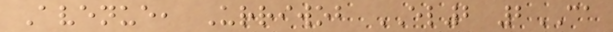Avenue, Urriwob EL2 2CA
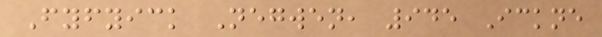Fyfyick Negwen, 945 Ickne
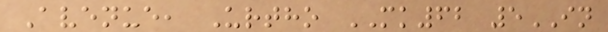Avenue, Urtho MK62 5IN
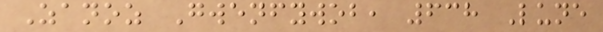Zanoz Gwenfywob, 638 Lune
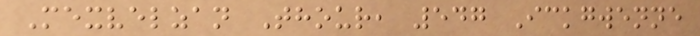Mexvelzan Thour, 547 Ickgwenne
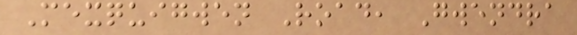Mexquigwen Road, Gwendra
